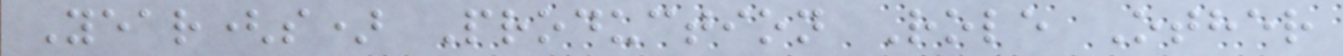Year(s) Production Role Other
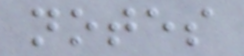notes
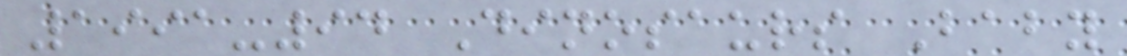1991-94 Dinosaurs Baby
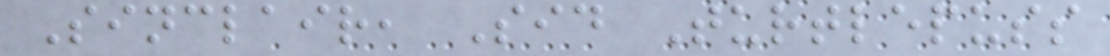Sinclair, Sid Turtlepuss
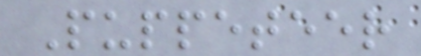Puppeteer
